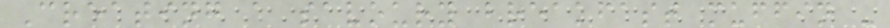Creating a savoury breakfast muffin -
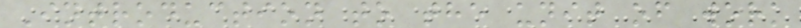Introduction to the unit of work
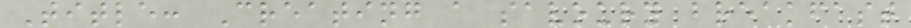Title: Creating a savoury breakfast
